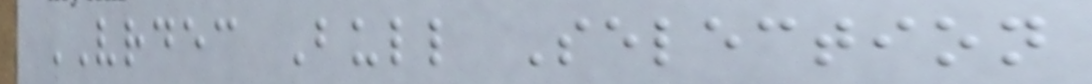VRDEC Bull Selection
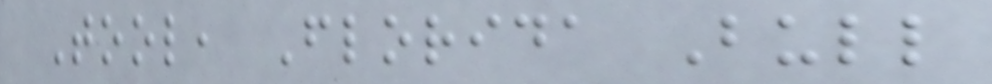Tool, Florida Bull
